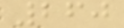260
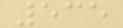535
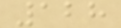128
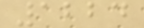1224
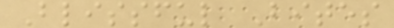Blissful Bites
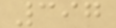397
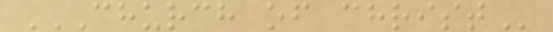CHURCH OF CHRIST
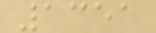1351
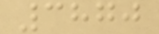3870
